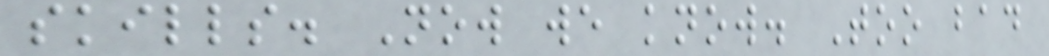skills. Now we know. Too bad
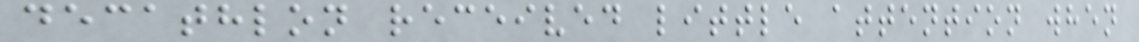decathlon received little attention when
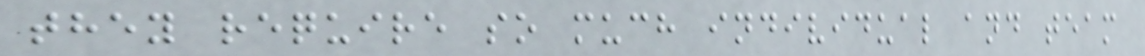they require so much individual and team
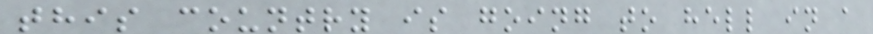this country is going to hell in a
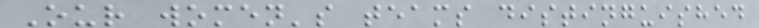Our women's teams distinguished
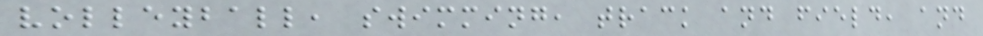volleyball, swimming, track and field, and
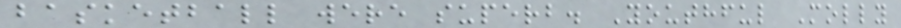basketball were superb. Youthful Molly
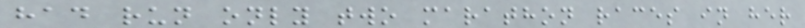had run only two marathon races in her
